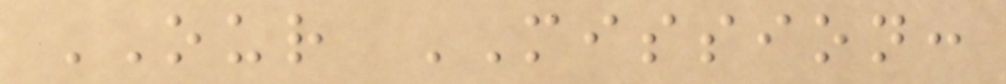OUR MISSION:
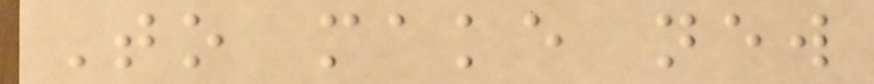To make new
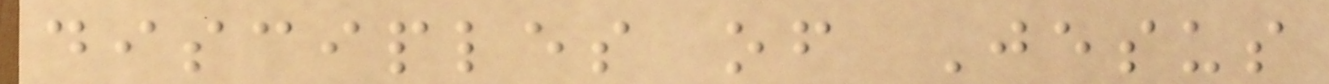disciples of Jesus
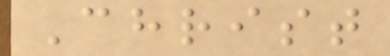Christ
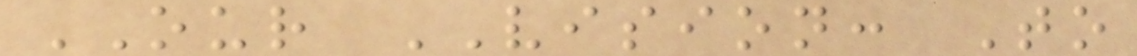OUR VISION: To
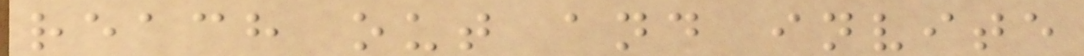reach out and invite
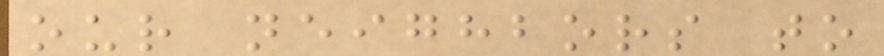our neighbors to
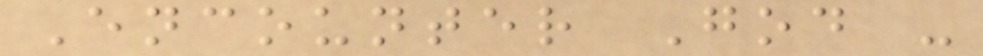Encounter God -
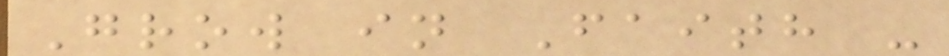Grow in Faith -
